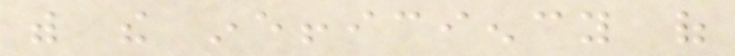with the inefficiency of
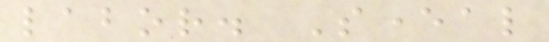labor. Several
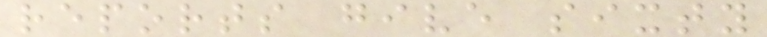reports give sixty
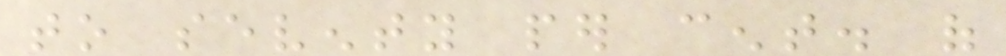to seventy per cent. of
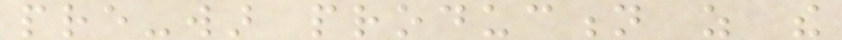pre-war production as the
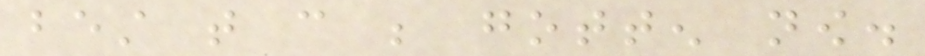best that can be gotten now.
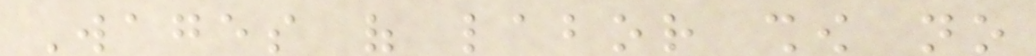Wages of labor show no
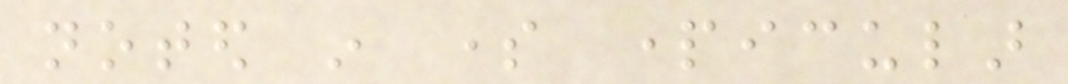noted in some particular
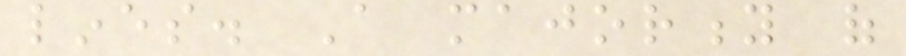lines. A majority of
